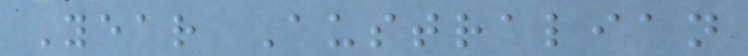Year Australian
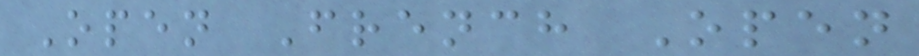Open French Open
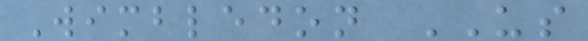Wimbledon US
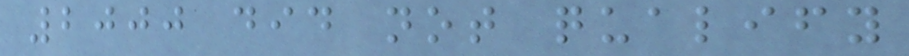2000 did not qualify
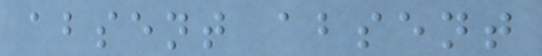absent absent
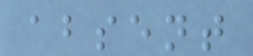absent
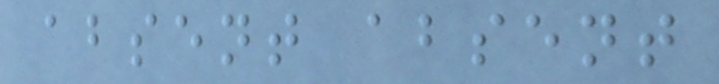absent absent
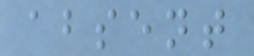absent
